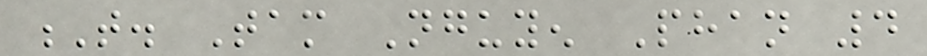T. Tam Nguyen Phan 4
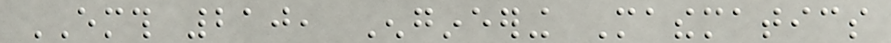EMTH 210, Engineering Mathematics
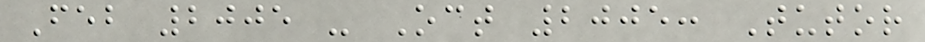Feb 2005 - Oct 2005: Tutor
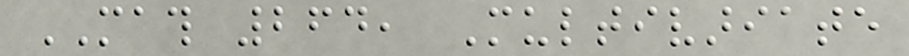MATH 264, Multivariate
